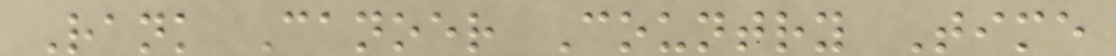Rank Canoer Country Time
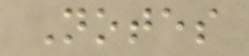Notes
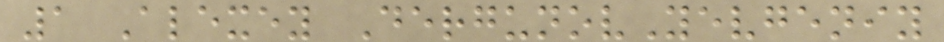1 Alexey DergunovYevgeniy
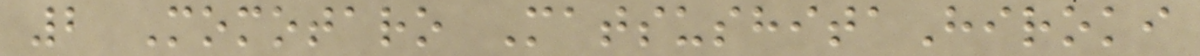2 Momotaro MatsushitaHiroki
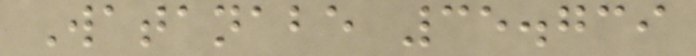Watanabe 35.739
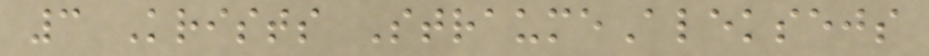3 Krists StraumeAleksejs
